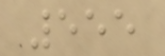555
